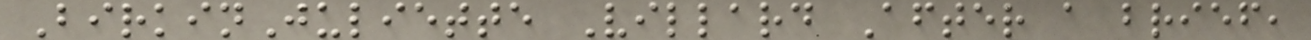BirkinJuliette Villard After a brief,
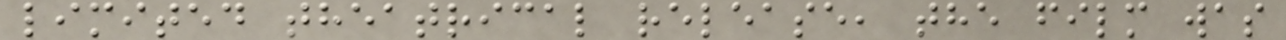limited theatrical release, the film was
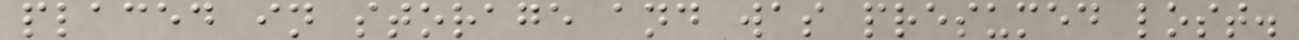placed in storage and was presumed lost.
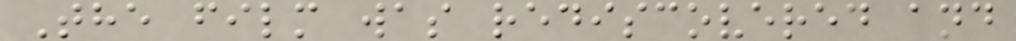The film was rediscovered and
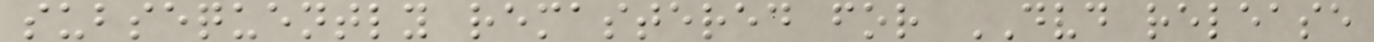subsequently remastered for DVD release
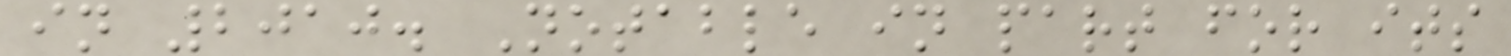in 2010. Notable in part for its
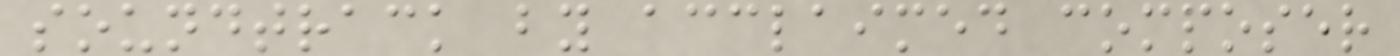soundtrack by acclaimed composer
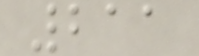211
